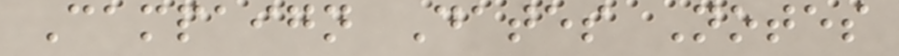Campaign Dates Notes
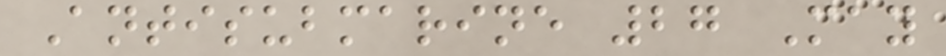Antisubmarine 27 May
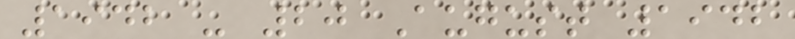1942 - 20 August 1942
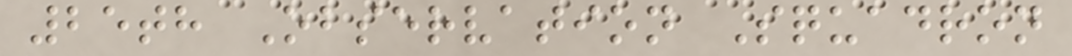25th Observation Squadron
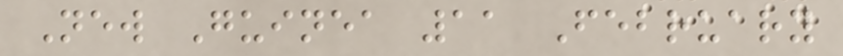New Guinea 11 February
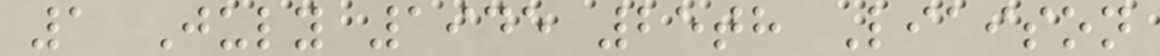1 July 1945 25th Liaison
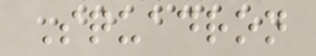Squadron
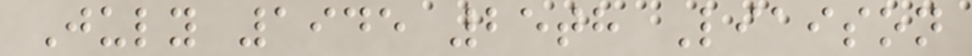July 1945 25th Liaison
